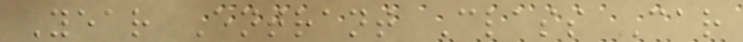Year Entrant Class Car
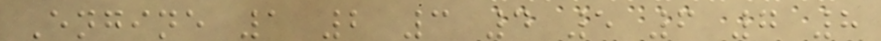Engine 1 2 3 4 5 6 7 8
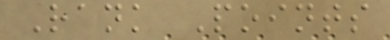Rank Points
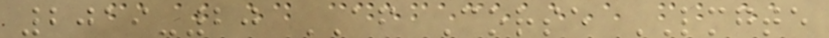2019-20 AF Corse LMGTE
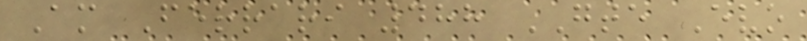Am Ferrari 488 GTE Evo
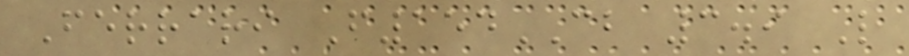Ferrari F154CB 3.9 L
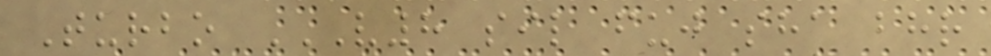Turbo V8 SIL FUJ SHA BHR
